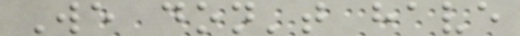We don't have
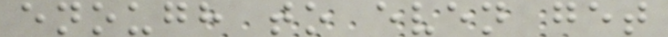enough to even get
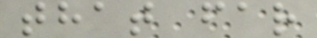that far
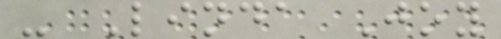- Linda Joy
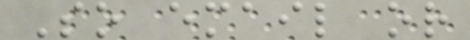So email or
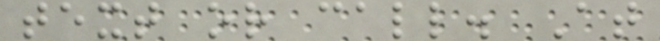text or call. At
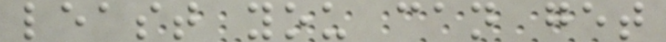least you can get
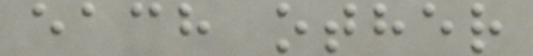each other
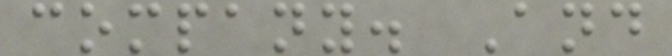company. And
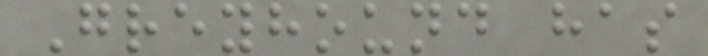Greyhound has
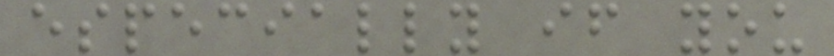especially if you
